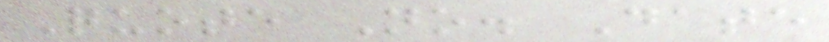Quote No. Date
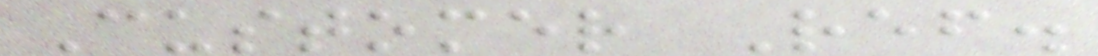Customer Ref.
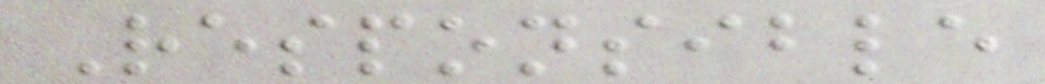Responsible
